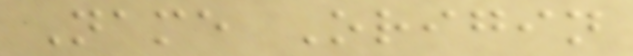Name Origin
